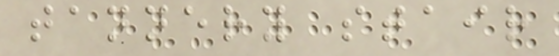tannery stair
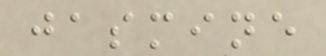jasmine
